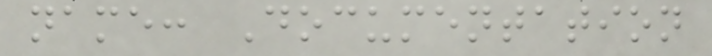name: Documentation
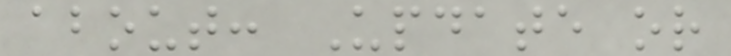about: Update or
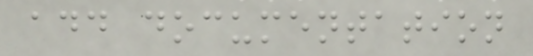add documentation
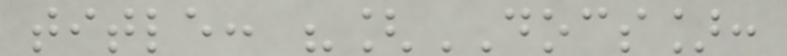title: "[DOCS]:
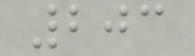203
